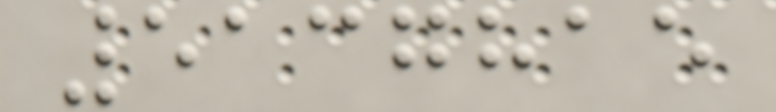5137815
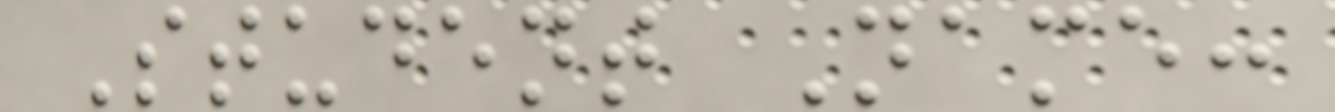Student Name:
